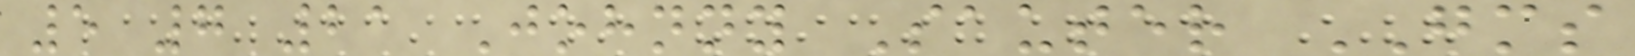5 7 21 Johnny Sauter GMS
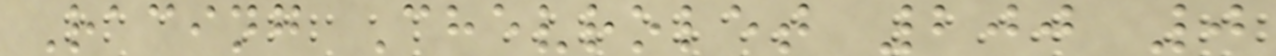Racing Chevrolet 200 0
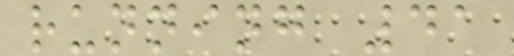running 41
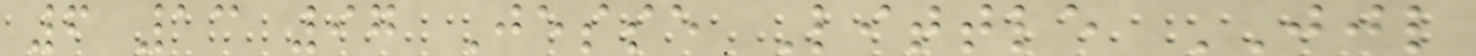6 13 97 Jesse Little JJL
